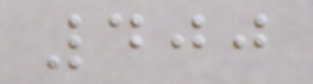400
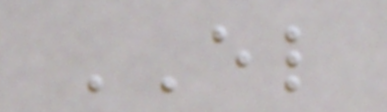EL
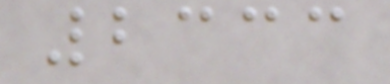2333
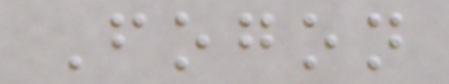Fogon
